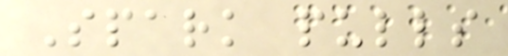Spark pulls
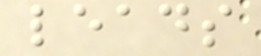leads
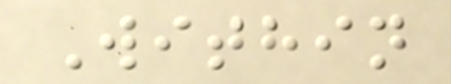Within
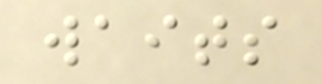waits
